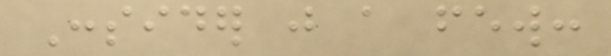Consider just a few:
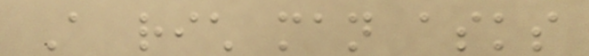A rich man asks
